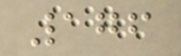176
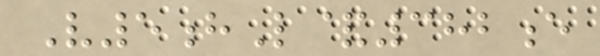V5hL&382e
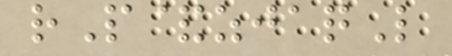rP&zjaqL
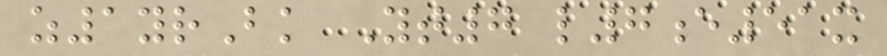z1yrBk Yt7 l7e51x
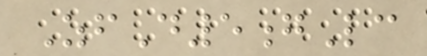ZfD5gLc
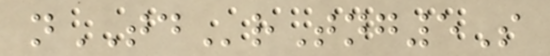nTDrTng5S
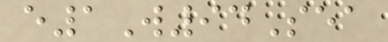e1W94Sea
